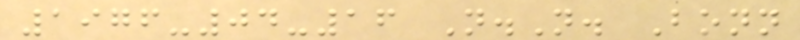1976-04-16 N.N. Bonn
